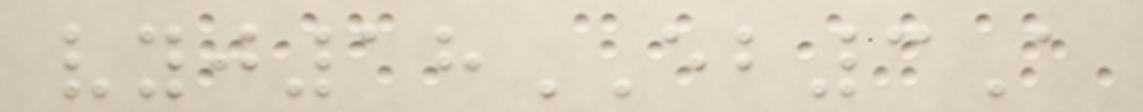vyj18EB3A
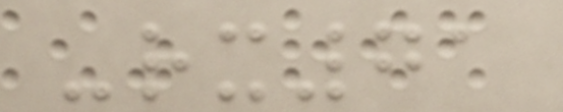-rx71
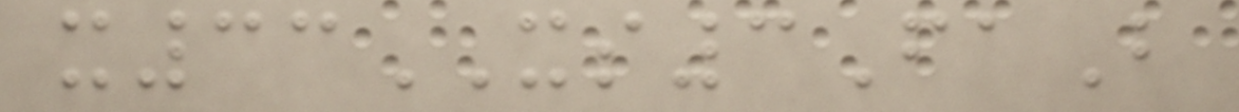x33XS3FaB
